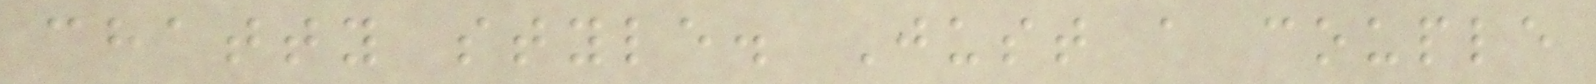chatty style. Just a couple
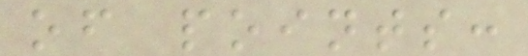of points:
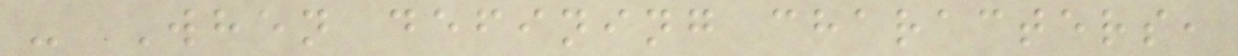- When defining characters,
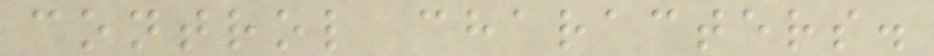control characters.
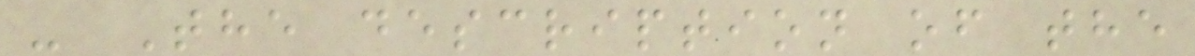- The description of the
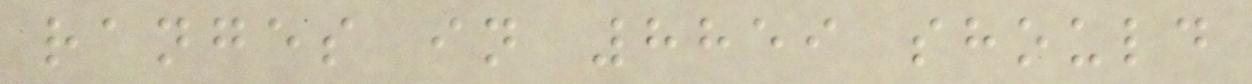ranges in 8859 should
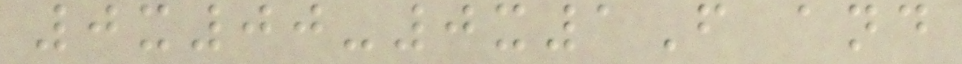0x00-0x1F and
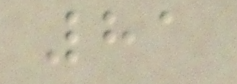81
